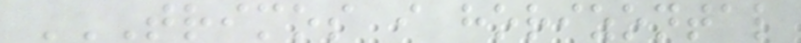TRIMOS I HORIZONTAL
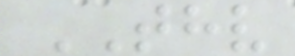THV
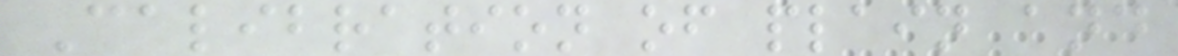Calibration of plain and
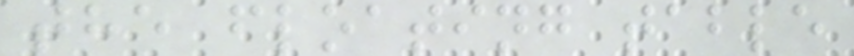the floating table
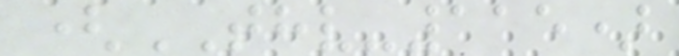(THV-115)
